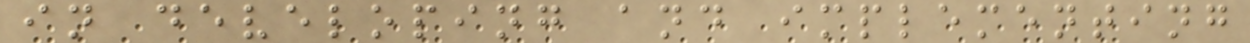in developing and implementing
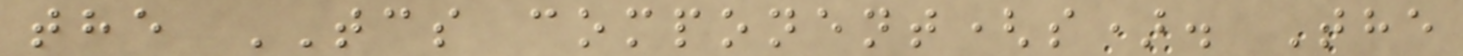the TCS component(s). The
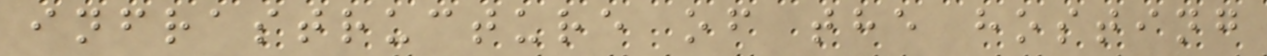infrastructure of the hosting
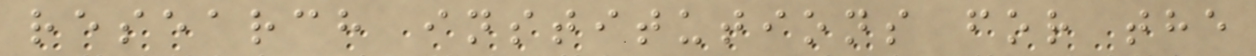research institutions for the
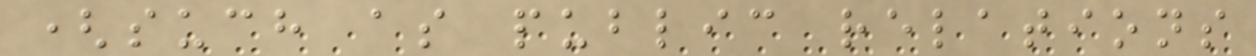(such as public relations
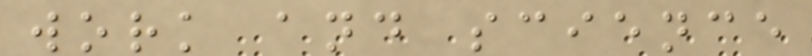work and science
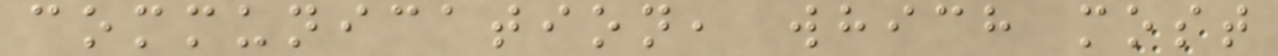communication, which most
